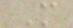M
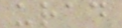urad
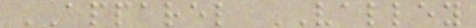APPAREL VALLEY
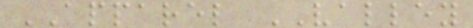APPAREL VALLEY
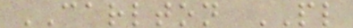CARLTON PL
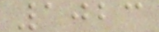1023
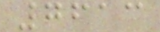7613
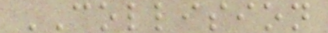COLLISION
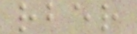rber
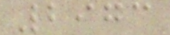2973
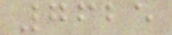7625
